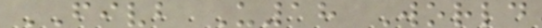FIVB U18 World
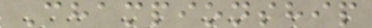Championship
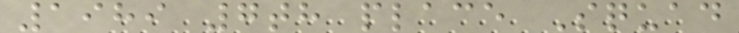1989 7th place Squad
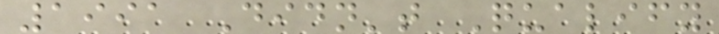1991 Didn't Qualify
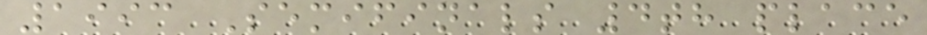1993 Semifinals 4th place
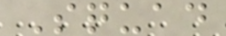Squad
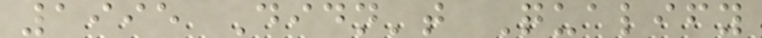1995 Didn't Qualify
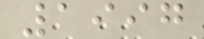1997
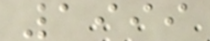1999
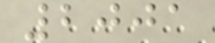2001
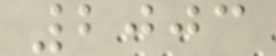2003
